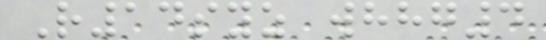R14syz whhg4
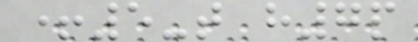+5-t h7p
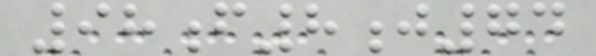98f8j74
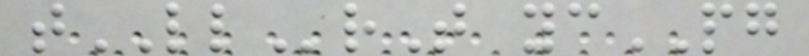tLLrT ycPG
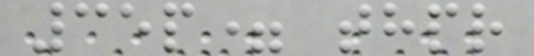35p= thpr
